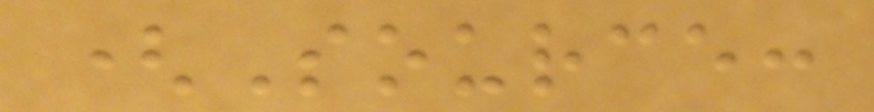(Source:
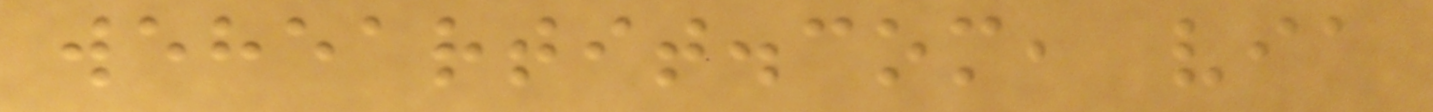weheartit.com, via
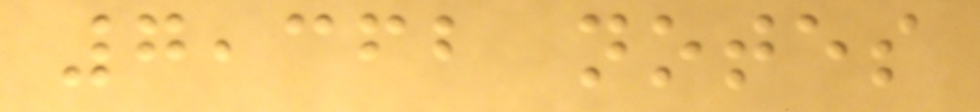7,362 notes
